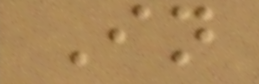In
